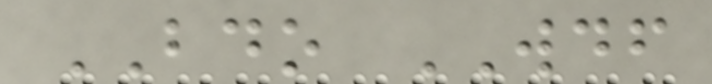BDO WDF
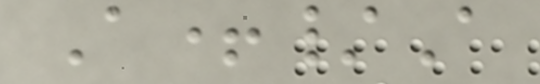A+/A
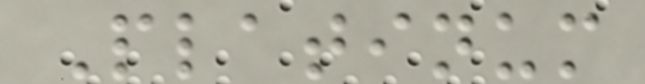Platinum
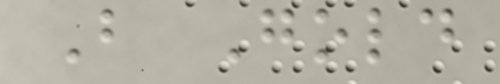B Gold
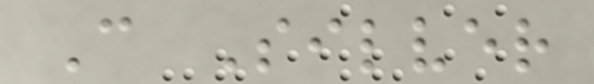C Silver
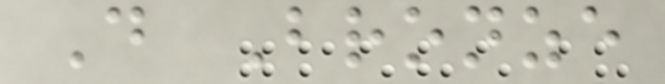D Bronze
